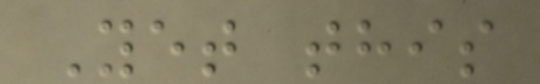Yet this
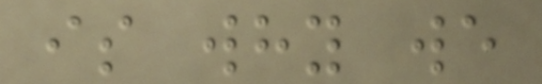is why we
